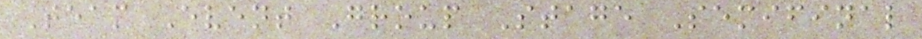Team Event Group Stage Semifinal
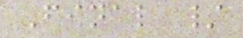Final /
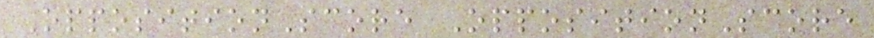OppositionScore OppositionScore
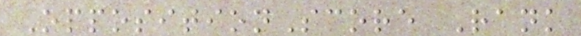OppositionScore Rank
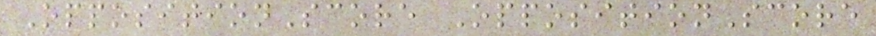OppositionScore OppositionScore
